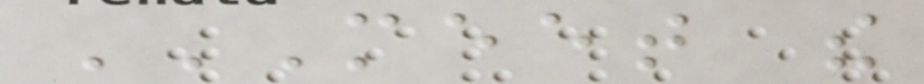MEET THE
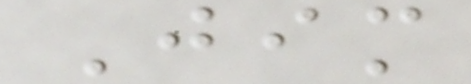Jim
